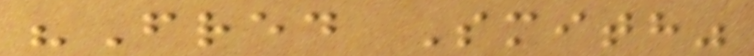"Fred Smith"
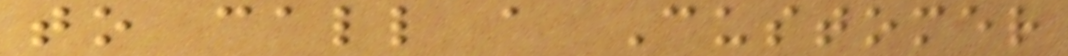to call a Customer
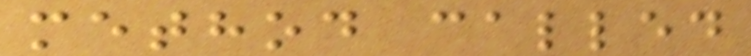method called
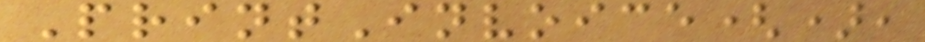PrintInvoice(),
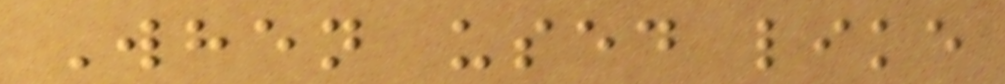When used like
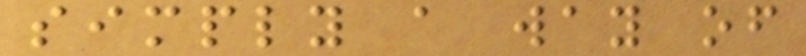simply a way of
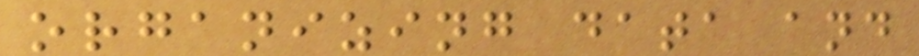organizing data and
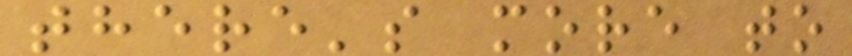there's more to
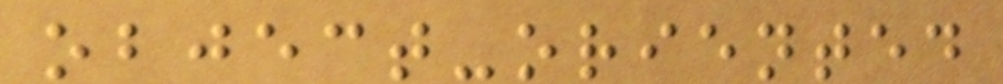object-oriented
